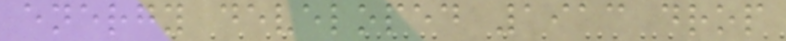energy developed 1913 drop
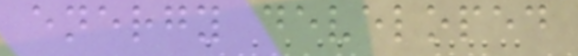energy developed
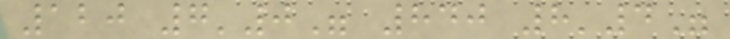120 7'0" 840 8'4"
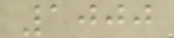1000
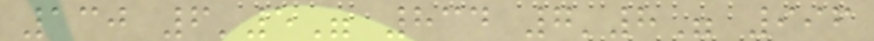130 6'5" 834 7'8" 996
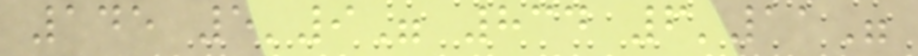145 5'9" 834 6'11"
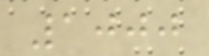1000
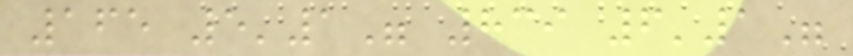165 5'1" 839 6'1"
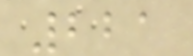221
